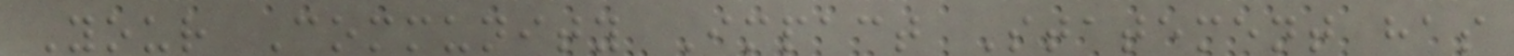Your Community Impact Statement has
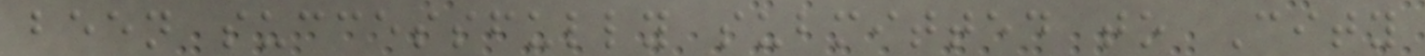been successfully submitted to City
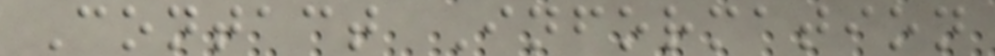Contact Information
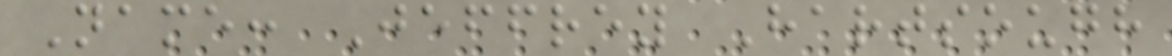Name: Jeffrey Hartsough
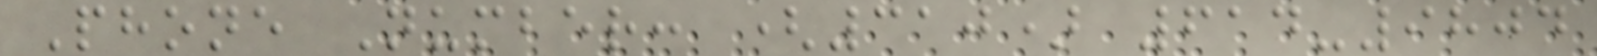Phone Number: (310) 614-9804
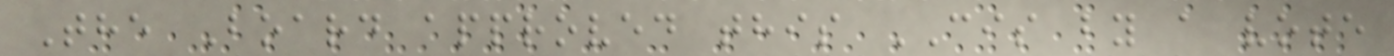The Board approved this CIS by a vote
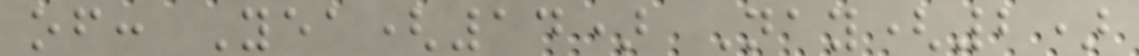of: Yea(14) Nay(2)
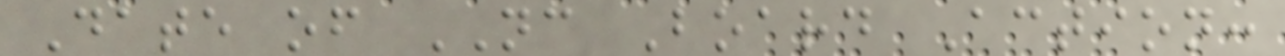Date of NC Board Action:
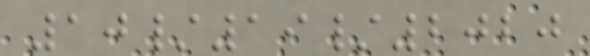10/19/2020
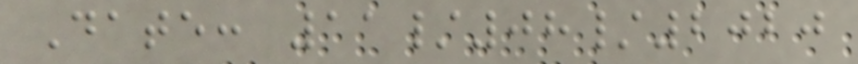Date: 11/08/2020
